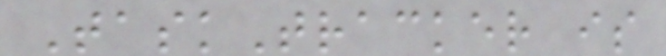TaskTracker is
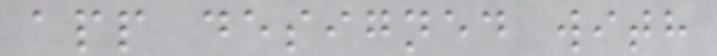app designed with
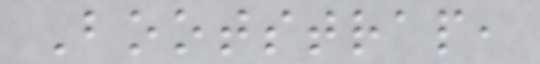Bootstrap,
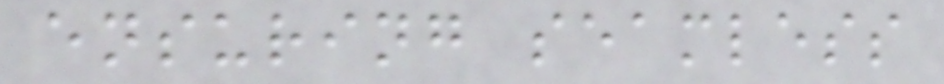ensuring seamless
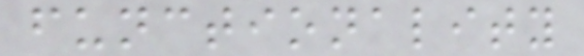functionality
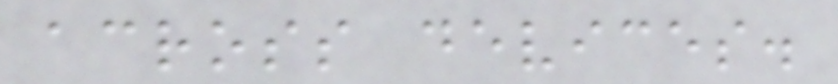across devices.
